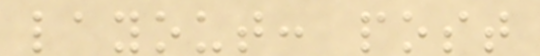layout: post
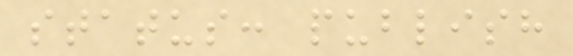status: publish
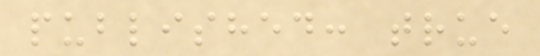published: true
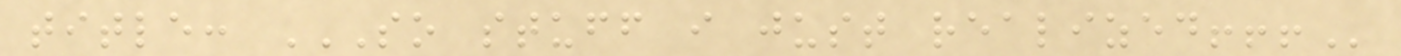title: SO STUFF I JUST REALIZED!!!
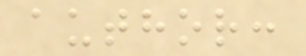author:
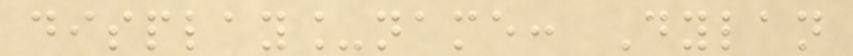display_name: Dylan
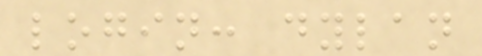login: dylan
